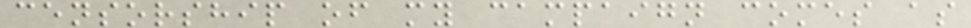censorship of my campaign comes as
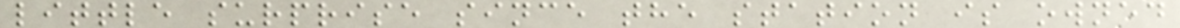little surprise since the station is owned
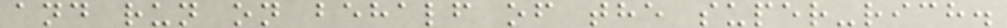and run on behalf of the super-rich.
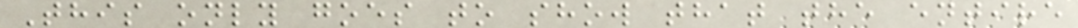This only goes to show that the entire
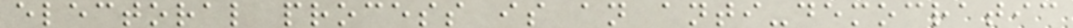electoral process is an anti-democratic
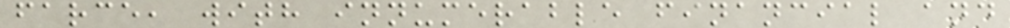farce, with innumerable financial and
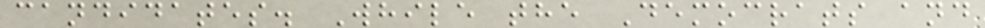candidates. While the Democrats and
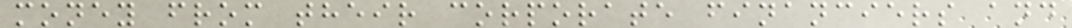money from their corporate financiers and
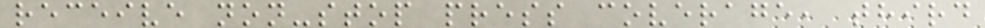receive non-stop press coverage, third
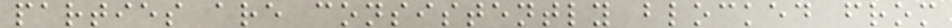parties are consistently blocked from
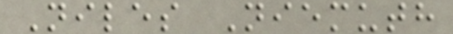Niles Niemuth
